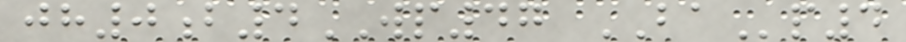jh0b4WP47 BAp4
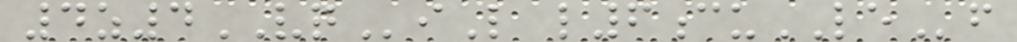4z4VQiL l6cuLEf
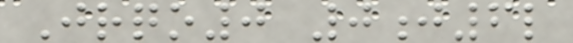Jrqo0 0j6l
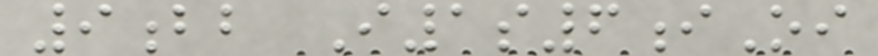9bb I1s6iOi
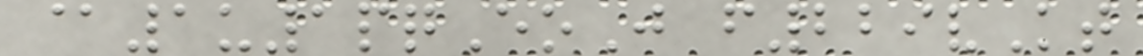@1u1pqEoJ f229vKt
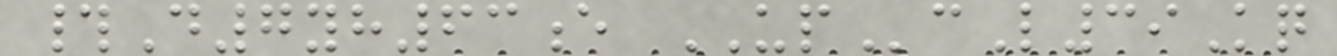#D7yh63e UPcL39Kq
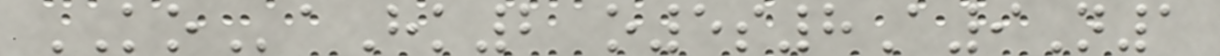KOaHk2 o5s8A9N1
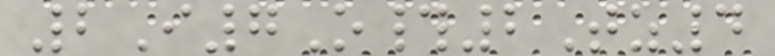2I7O#2Tz4
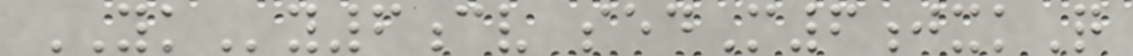YKy6cv sedM6jxkQ
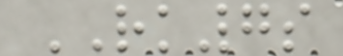RK7s
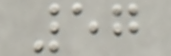57
